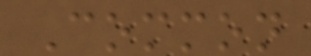Common
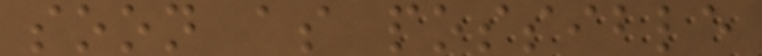soon as possible
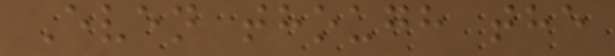Even though the
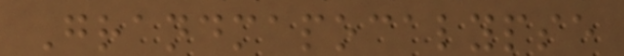Grandmapocalypse
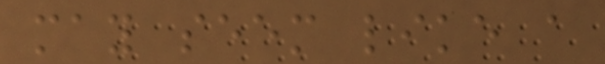may seem like a
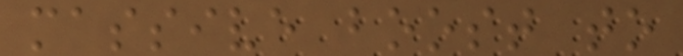massive boost to
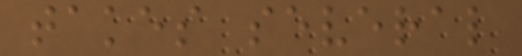takes several
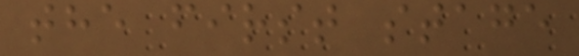the first stage
